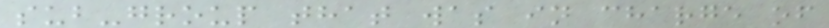sub-group that was in charge of
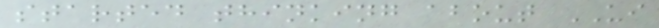started thinking about UI
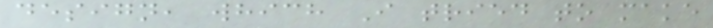design, which I tried to make
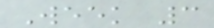Week 3
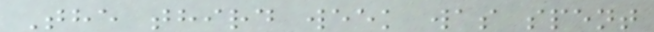The third week was spent
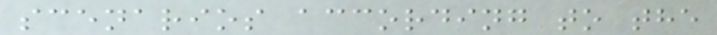scenarios according to the
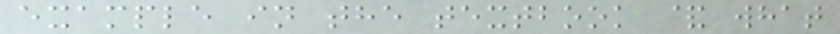example in the textbook & what
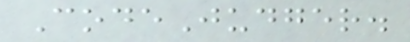CodeJudger.
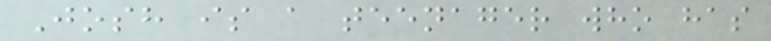Josh is a teenager who has
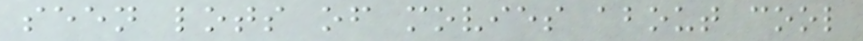seen lots of movies about cool
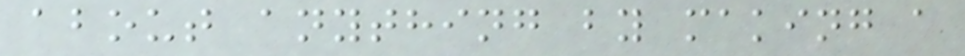about anything by making a
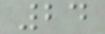24
